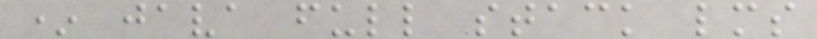* java full stack lms
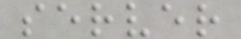server
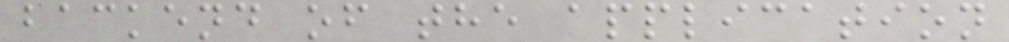backend of the application
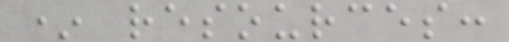* resources:
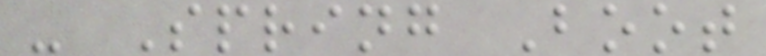- Spring Boot
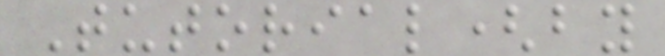Tutorial(by
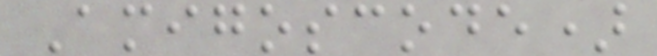Amigoscode)
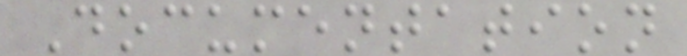Documentation
